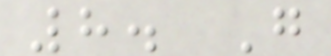8. Go
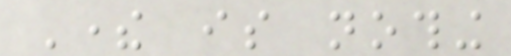There is nothing
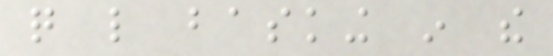quite like basking in the
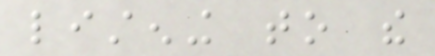listening to the
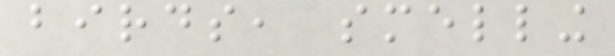birds, smelling
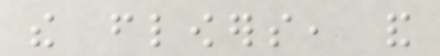the flowers, and
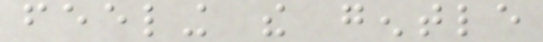feeling the gentle
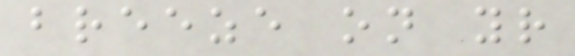breeze on your
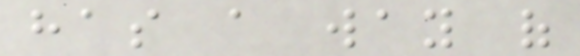has a way of
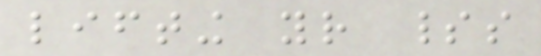lifting your spirits
